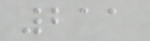211
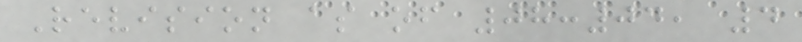Revision as of 08:04, 4
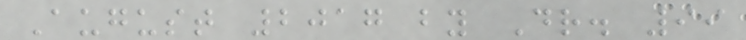August 2017 by Dr. 99
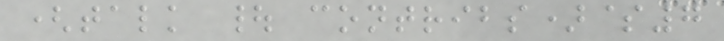(talk | contribs)$7
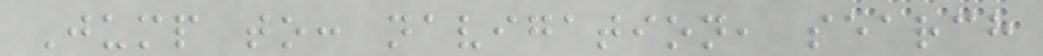Jump to: navigation, search
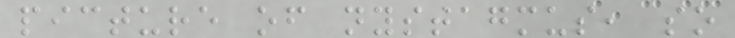picture of nystagmus, so
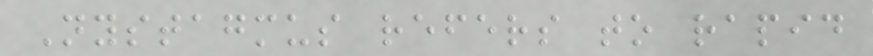Nystagmus refers to rapid
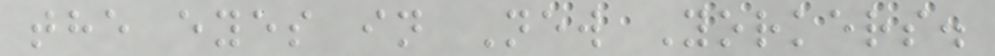the eyes in New Yorkers.
